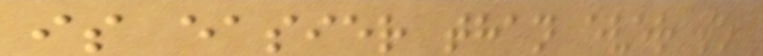is easier than ever to
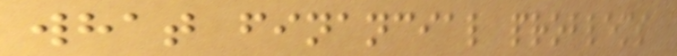what financial problems
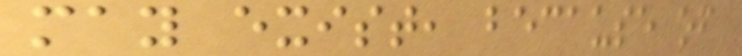may exist, because of
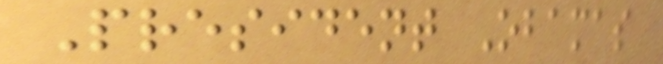President Obamas
